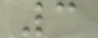3
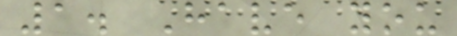1. Have you
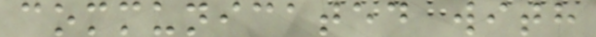communicated with
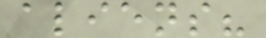aliens?
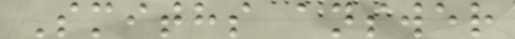Smiths answer
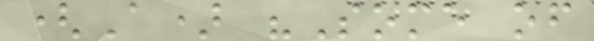(A) "Some of
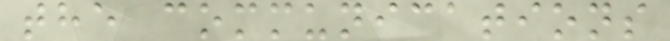the communications
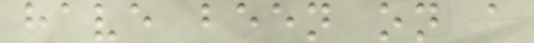have been on a
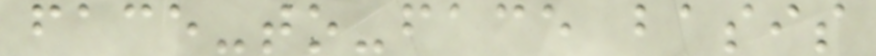face-to-face basis
